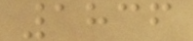1836
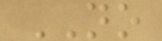NO
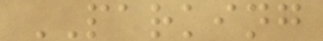PARKING
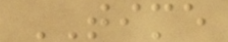TIME
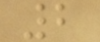2
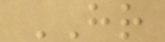HR
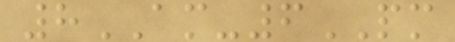8AM-6PM
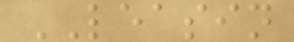LEASIN
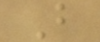B
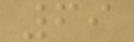69
